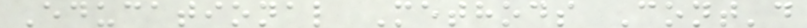Educational Methods Cont'd
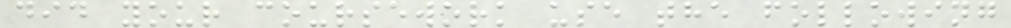did your coursework use the following
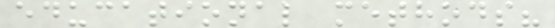educational methods?
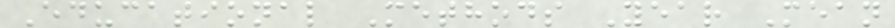Educational Methods Year Mean
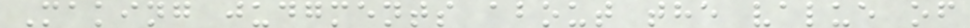Making judgments about the value of
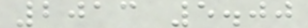2013 5.00
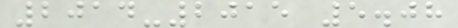2014-2015 5.08
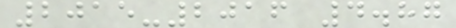2015-2016 4.87
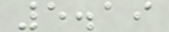5.19
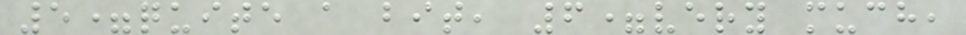5=quite a bit, 6=very much,
